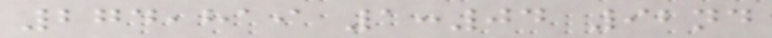274,819 1:04 92nd
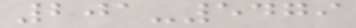201-5479
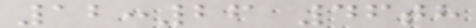12:26 46th
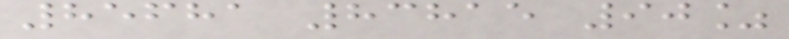85681 83815 90%
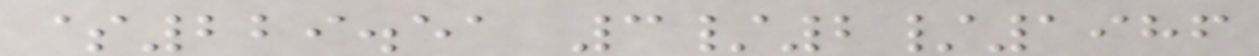$229.51 3/2/1986
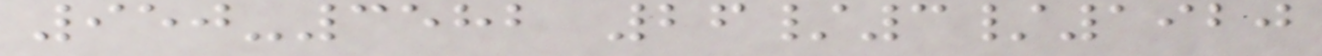950-3582 26/3/1920
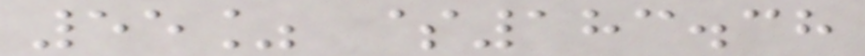55% $183.38
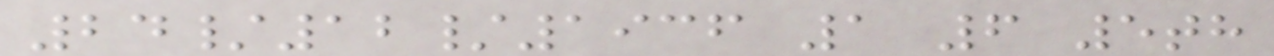24/12/1936 1 6 5th
